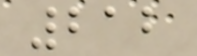212
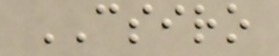CSIRO
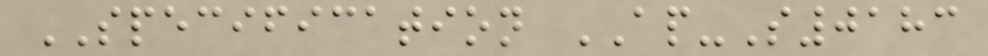SPECIFICATION AP-S0183
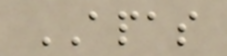APAS
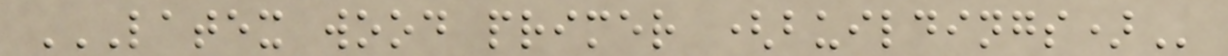LATEX WOOD PRIMER (BUILDINGS)
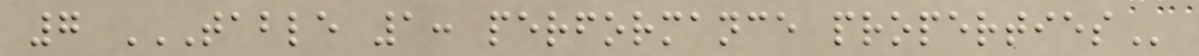7 TABLE 1: PERFORMANCE PROPERTIES
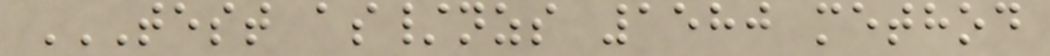TEST AS/NZS 1580 METHOD
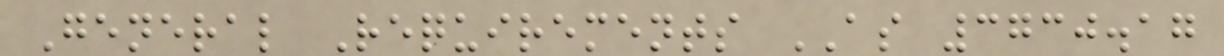General Requirements AS 3730.17
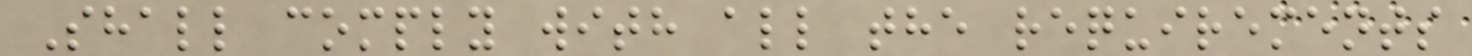Shall comply with all the requirements
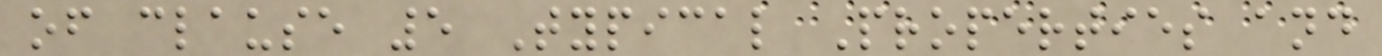of clause 5 Typical Properties and
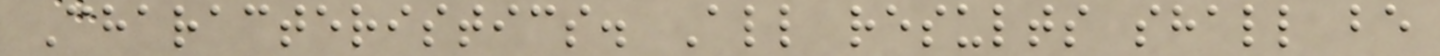Characteristics. All results shall be
